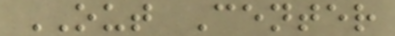OUT Center
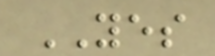YES
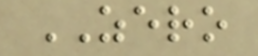ZERO
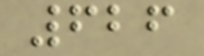626
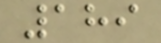189
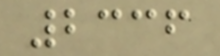2336
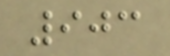903
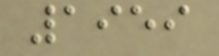1959
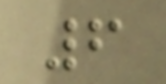6
